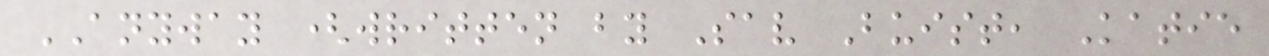ANYWAY (written by Sav Buist, Katie
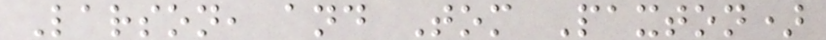Larson, and Tom Paxton)
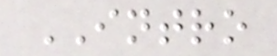INTRO
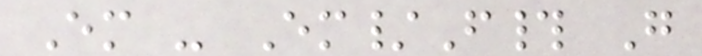Em - Em/F# G
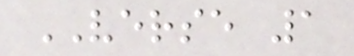VERSE 1
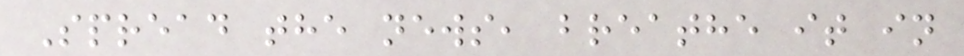Spread the news, breathe it in
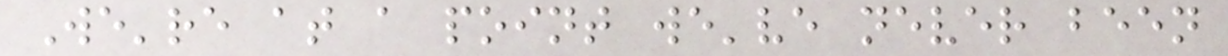We're at a point we've never been
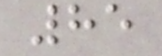85
